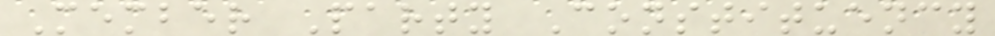Member Party Constituency
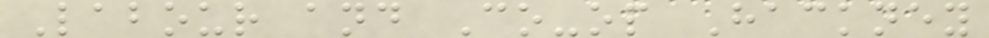Labour and Co-op Hackney
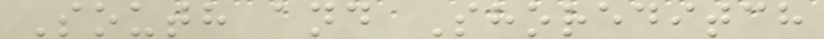South and Shoreditch
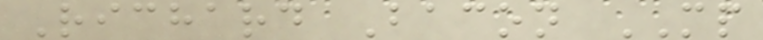Richard Bacon MP
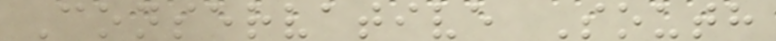Conservative South
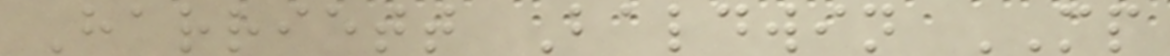Harriett Baldwin MP
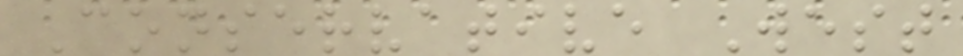Conservative West
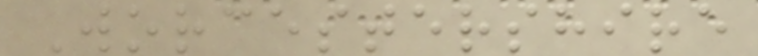Worcestershire
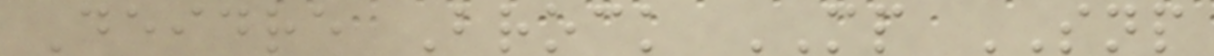Deidre Brock MP SNP
